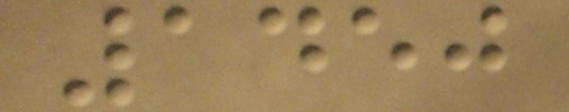1450
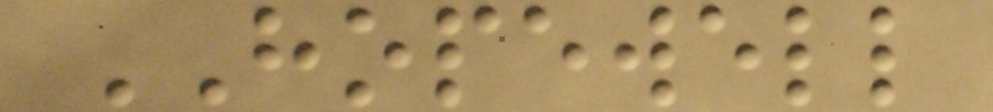HOPEWELL
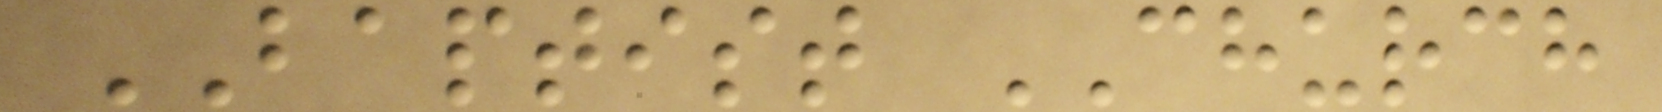BAPTIST CHURCH
